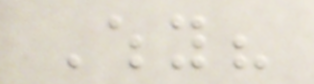Why?
